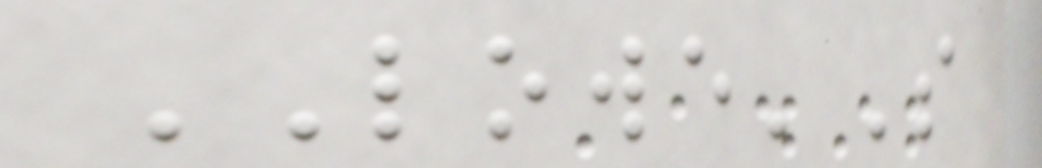LOWE'S
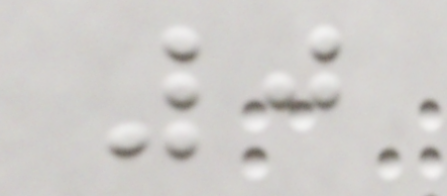0
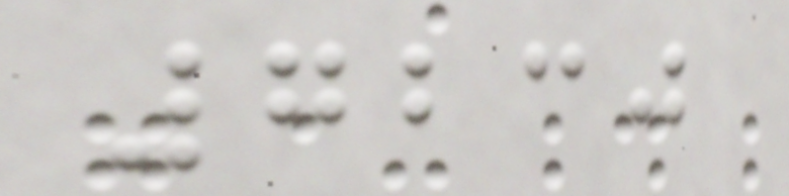7230
